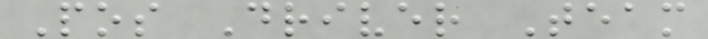Pos Driver Team
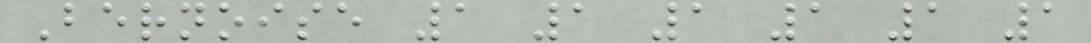Bernoise 1 1 1 1 1 1
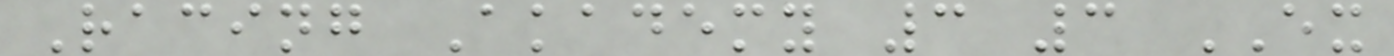Racing Akademy 3 3 EX
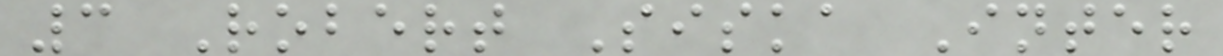3 Robert Siska Inter
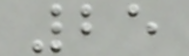25
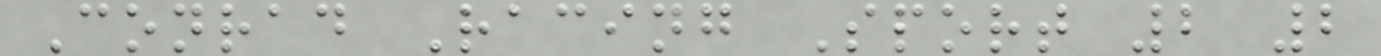Conrad Racing Sport 2 2
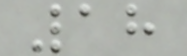18
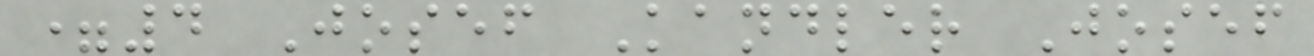=4 Josef Kandler Josef
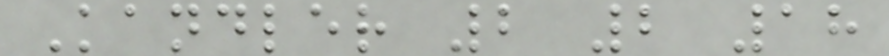Kandler 2 2 18
